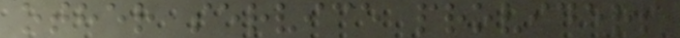other service providers
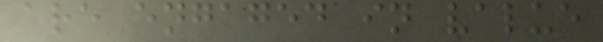are engaged in value
